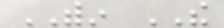WITHIN THE
